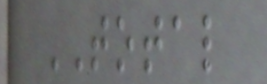TOTAL
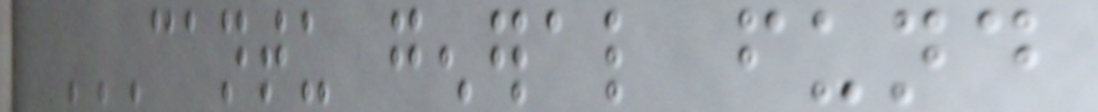CANTU GENERAL FUND
